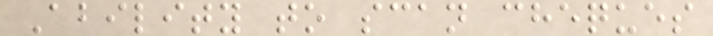Ability to scan cheques
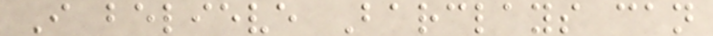I believe Barclays can
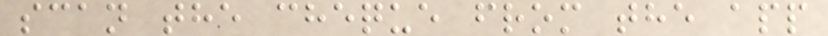scan the cheque from the app
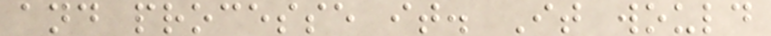and processe it. It would
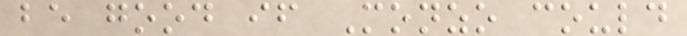be good if Monzo could
